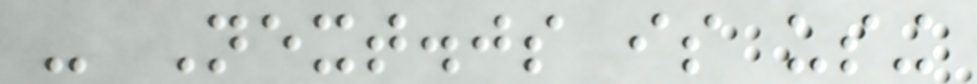- Next.js is using
